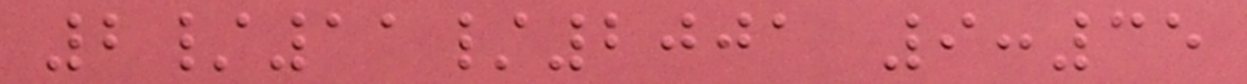2/11/2001 9:35
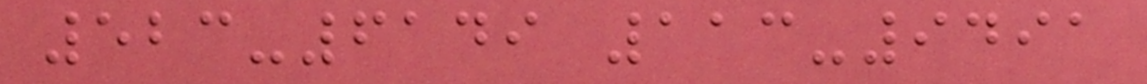523-6149 113-9491
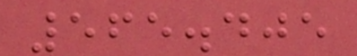565.405
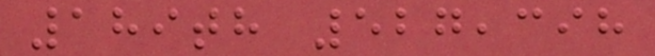189th 527,398
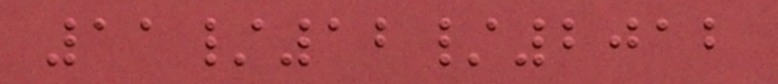11/12/2012
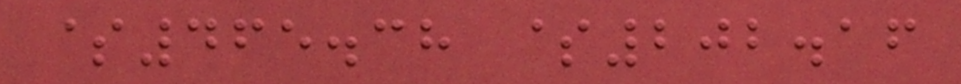$465.38 $202.16
